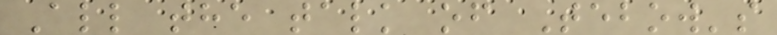All the talk of Tebow's
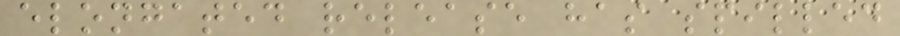elongated release has spilled
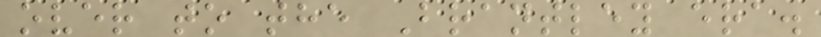over to the Brantley era.
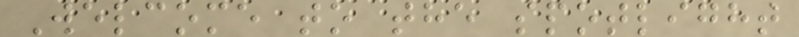Welcome to the spotlight
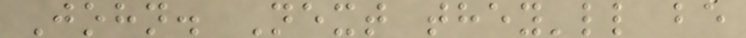John. Next they'll be
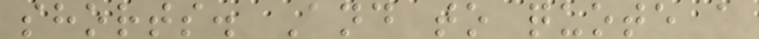shorts. And to quote a
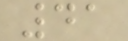41
